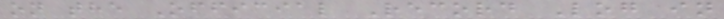on the Official Record Log in
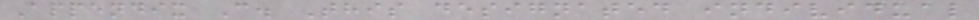Appendix C. This designated individual
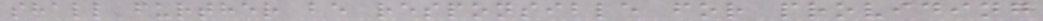shall further be responsible for providing
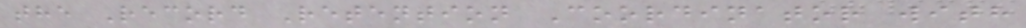the Record Retention Coordinator with
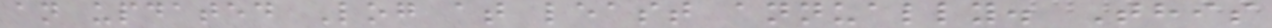an updated Log at least annually. This
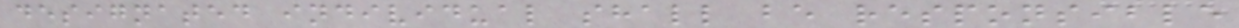designated individual shall be responsible
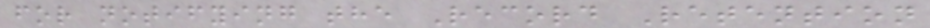for notifying the Record Retention
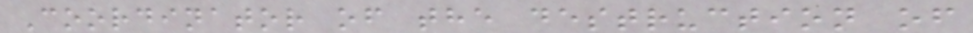Coordinator of the destruction of
